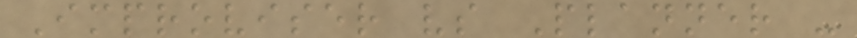Improviser vs Planner -
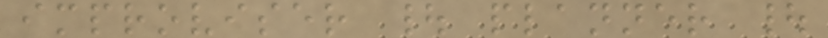improviser | planner |
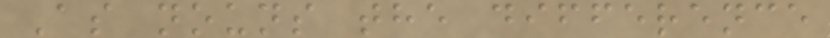As nouns the difference
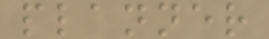planner
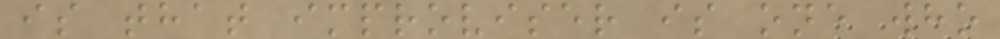is that improviser is one who
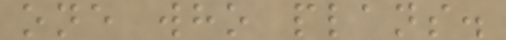one who plans.
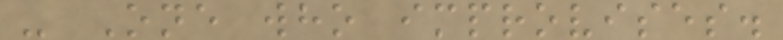- One who improvises.
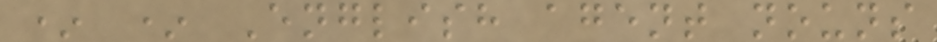* * English agent nouns
